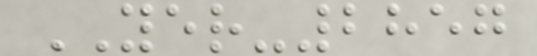YER-2857
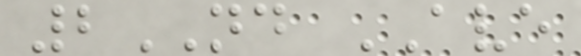2ND AVE
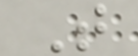T
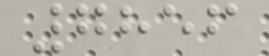7856
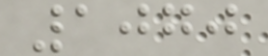1070
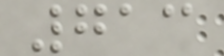713
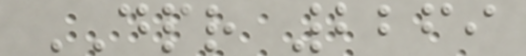DPR 2269
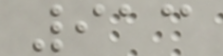913
